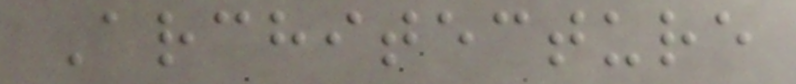Architecture
